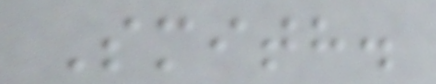Smith.
